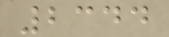2344
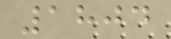1804
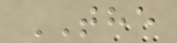THE
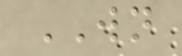WN
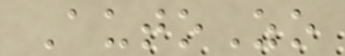AutoZo
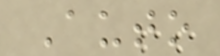Auto
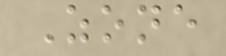Zone
